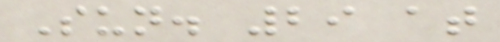Sun. 29 at
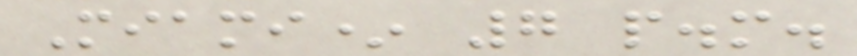Miami* 7 p.m.
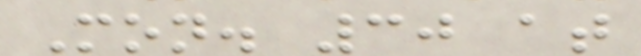Mon. 30 at
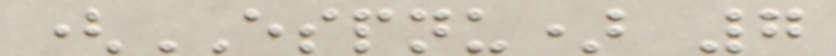(ESPNU) 7
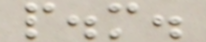p.m.
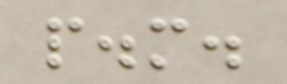p.m.
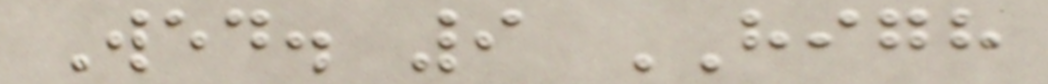Wed. 9 HIGH
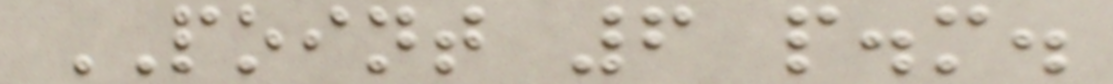POINT 6 p.m.
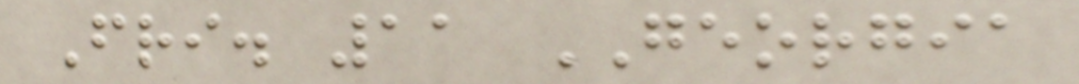Fri. 11 GEORGIA
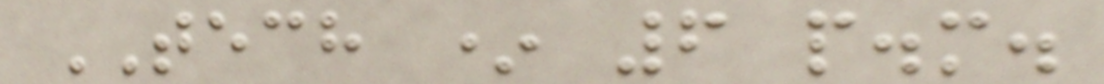TECH * 6 p.m.
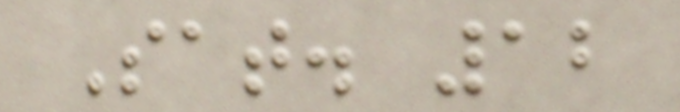Sat. 12
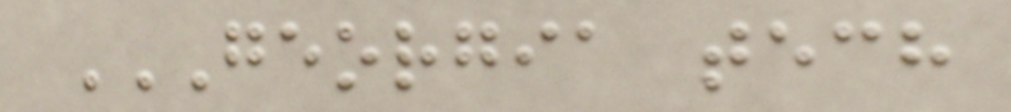GEORGIA TECH
